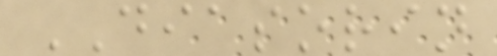DIASORIN
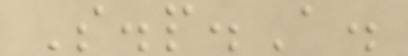S.p.A.
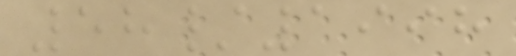58/1998
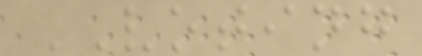VOTING
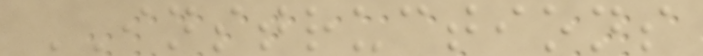INSTRUCTIONS
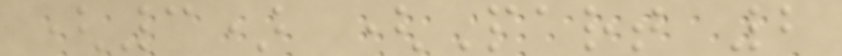(3) (Part 2
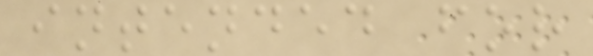intended for
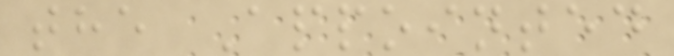the Appointed
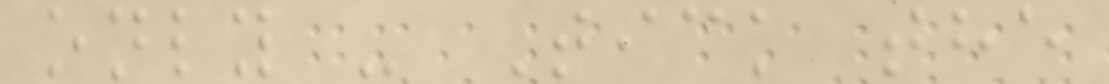only - Tick the
